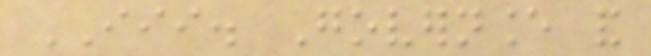III. Governance and
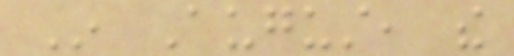In August, the
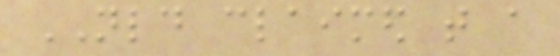NLD claimed that a
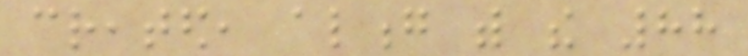created, along with the 88
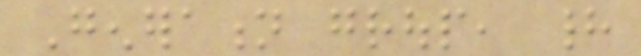Generation group, had
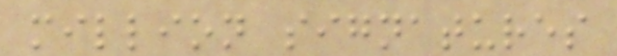million signatures
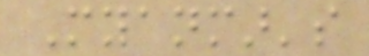Myanmar's
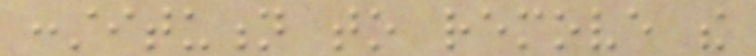constitution to remove the
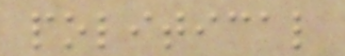political
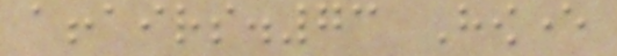affairs.73 However
